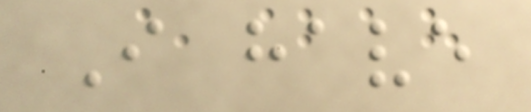I have
